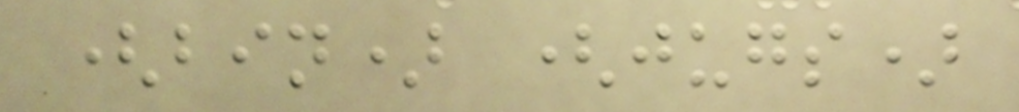(bin) (jugs)
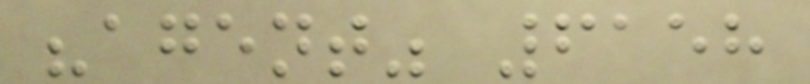"agent" 6158
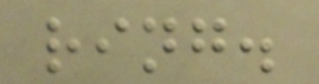ring.
